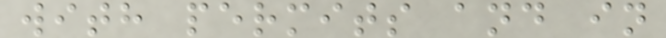with permits and in
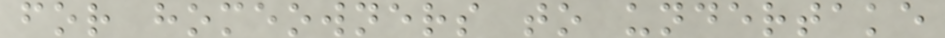for homeowners to undertake
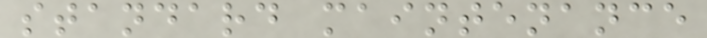standard maintenance
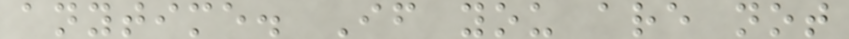anytime. If you are not
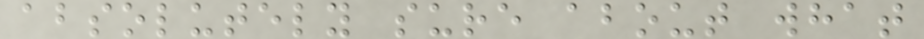absolutely sure about what
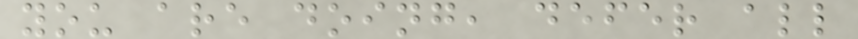you are doing, defer all
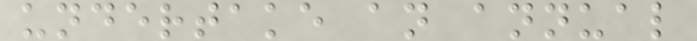undertake an annual
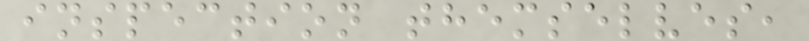inspection themselves,
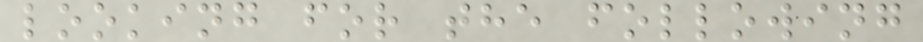looking for the following
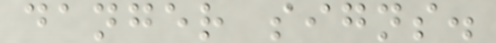danger signs.
